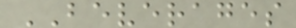BEVERAGES
